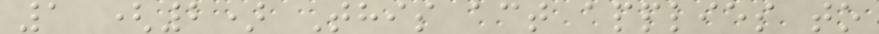1 (2) This act applies to
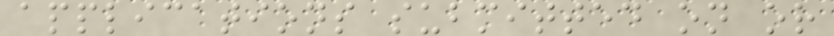applications submitted on or
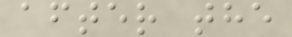after the
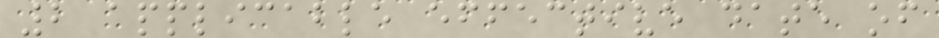2 applicable effective date of
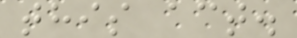this act.
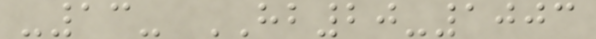-13- HB20-1003
